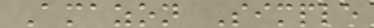Amazon Simple
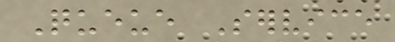Queue Service
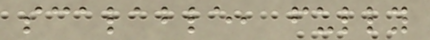scalable, fully
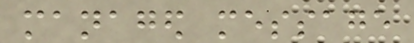managed message
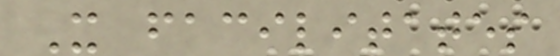It facilitates
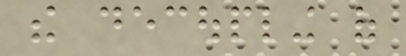the decoupling of
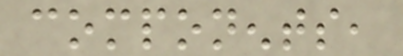components,
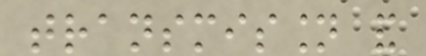transmission and
